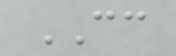CC
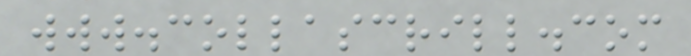www.collascrill.com
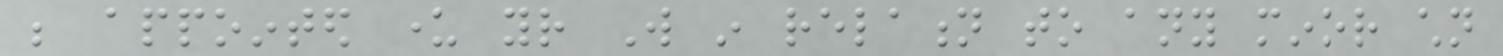be appointed under your Will in relation to any minor children
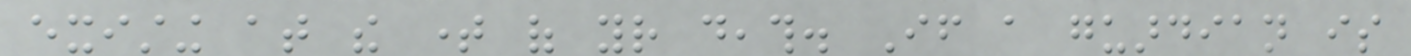existing at the time of your death. If a guardian is
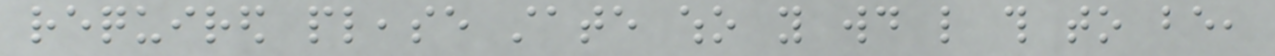required please state who you would like this to be,
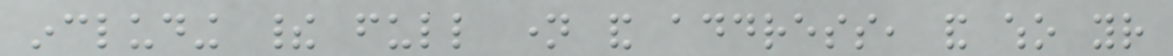including their full name and address, and who your
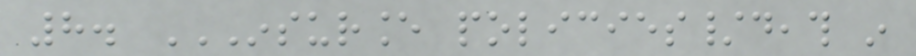8. INSURANCE POLICIES/DEATH IN
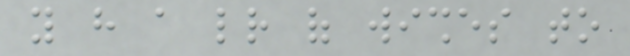you have a letter of wishes to
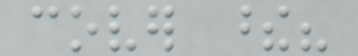cover these?
